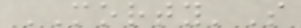MORTY'S
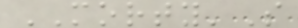MORTY'S
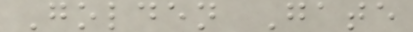Golden Gate
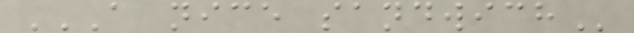A NICE SANDWICH
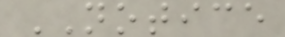NOTICE
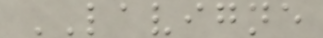LAVIGNE
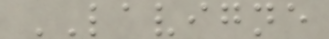LAVIGNE
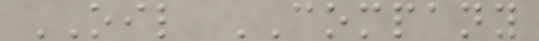OIL COMPANY
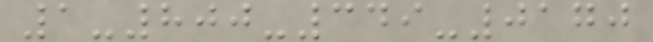1-800-349-0170
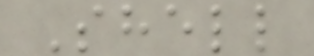Shell
